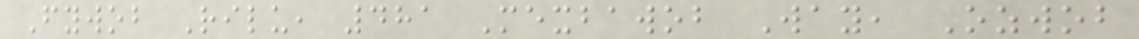Fywob Rilu, 481 Mexbawob Way, Ozwob
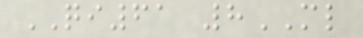QI61 8ML
